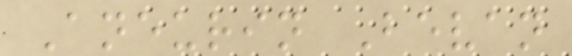Aneurin Bevan
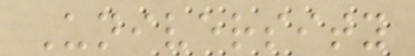University
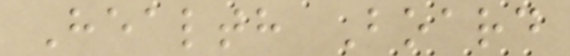Health Board
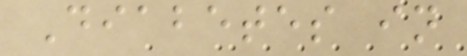Diabetes in
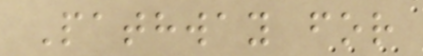Pathway for
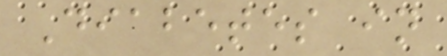Diabetes in
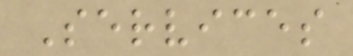Services
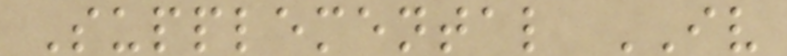Supplemental IV
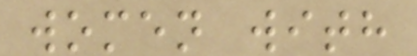women with
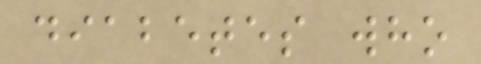diabetes who
